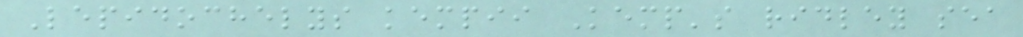Lepidochelys kempii Kemp's ridley sea
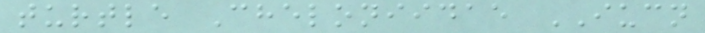turtle Cheloniidae IUCN
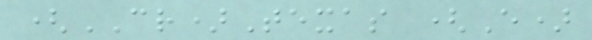(CR)Texas (E)
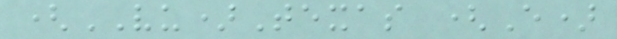(VU)Texas (E)
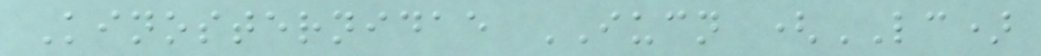Kinosternidae IUCN (LC)
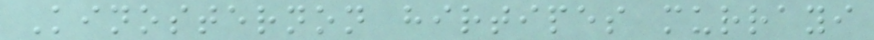Kinosternon hirtipes murrayi
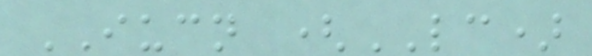IUCN (LC)
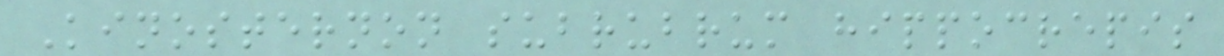Kinosternon subrubrum hippocrepis
